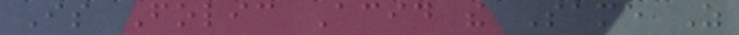Is Folic Acid the Same As
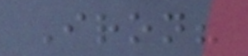Iron?
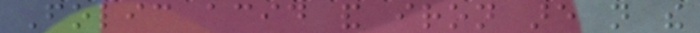Folic acid and iron are not the
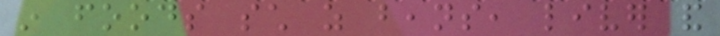in foods such as beans, liver and
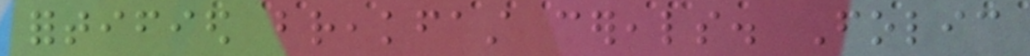fortified breakfast cereals. Folic
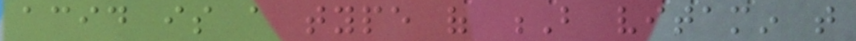acid is a type of B vitamin that
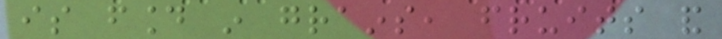is found in grains, fruits and
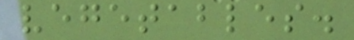vegetables.
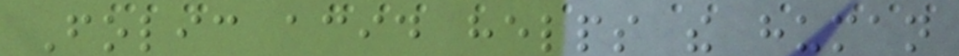Folic acid helps the human
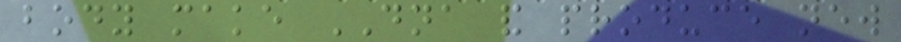body make DNA and produce new
